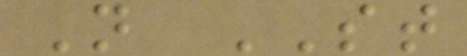N ST
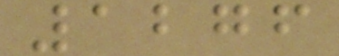1276
